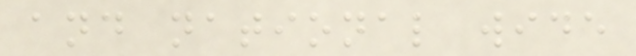and national wide
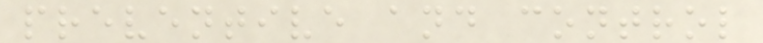preventive and control
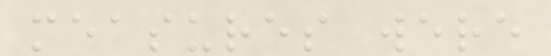measures were
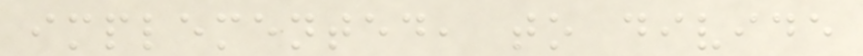implemented, to divide
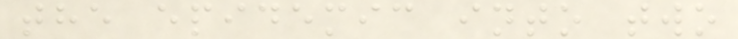the epidemic into two
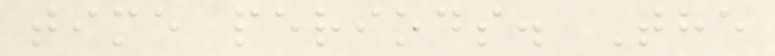time periods. The
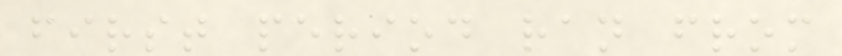first period ran from
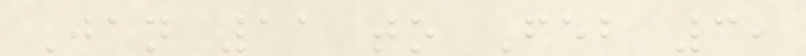Jan 11 to Feb 3,
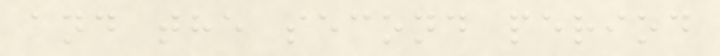and the second period
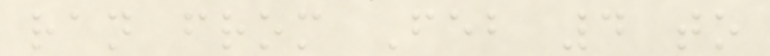ran from Feb 4 to
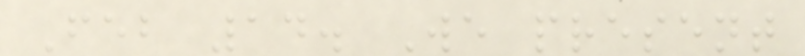Feb 14. We present
